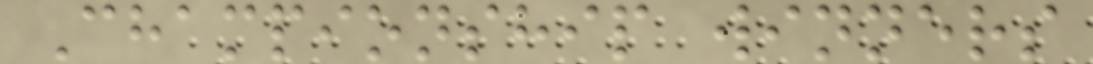Championship winners
